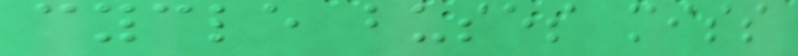cycle buses miss
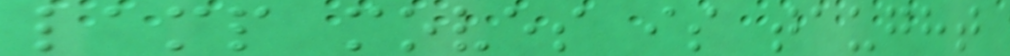lamp moves is taught
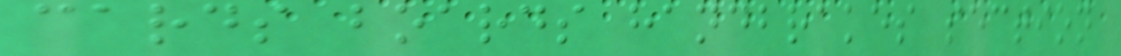cards boards handbrakes section
